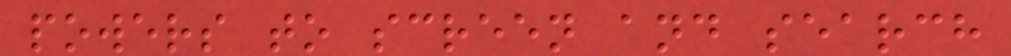powers to screen and search
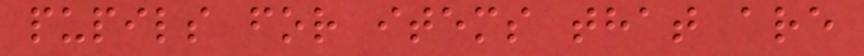pupils for items that are
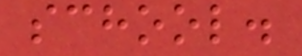school.
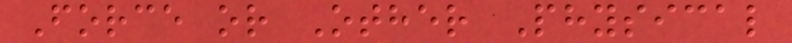Force or Other Physical
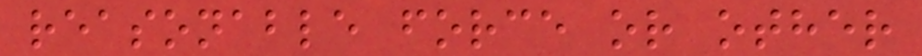reasonable force or other
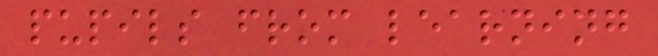pupils from learning
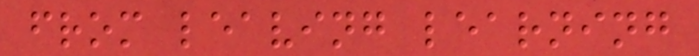from leaving learning
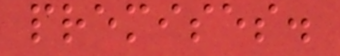premises.
